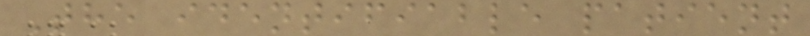The identifiable patient
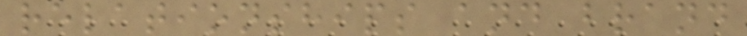relationships and brand
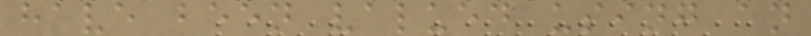have been valued using an
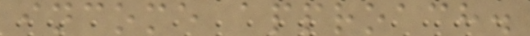income approach.
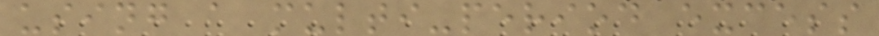using a multi-period excess
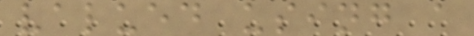valued using a
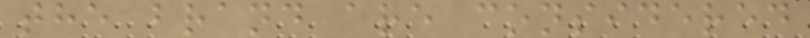the brand are considered
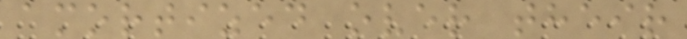amortized over their
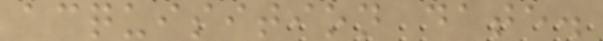acquisition date.
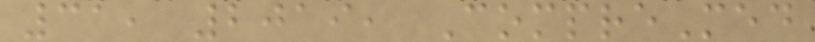31, 2019, CompreMed
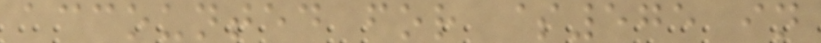accounted for $575 in
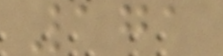171
